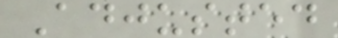Adjusted
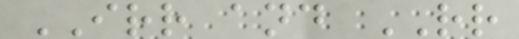IRR and RR
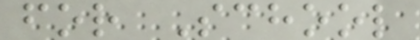for School
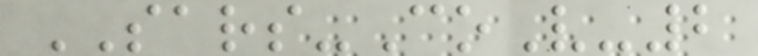SARS-CoV-2
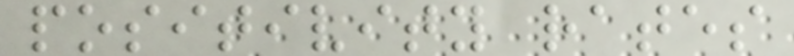positivity rates
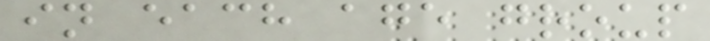in each age group
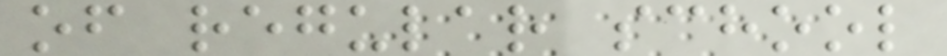of regular school
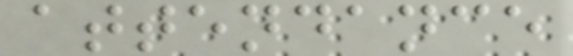attendance
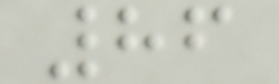86
